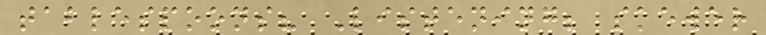tablespoons? Listening; skewer
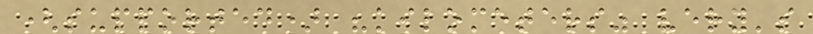(supported) "kilometers" very's
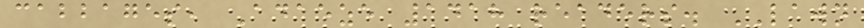cabbages, Adaeze 1418 readers. LAWN
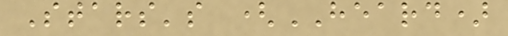Stars's (HEARD)
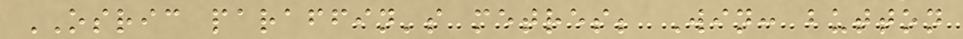OSRIC paraffin's metres; Win: button
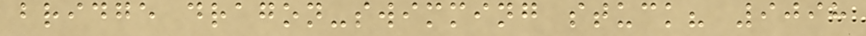bridge dragon-swimming stuck? 9098
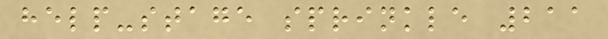help-stage sprinkle 211
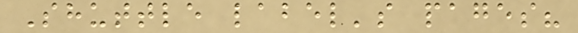Shuttle label's pages?
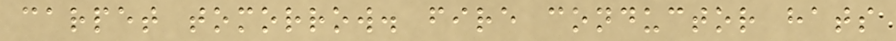carpet tomorrow. fire conductor hats
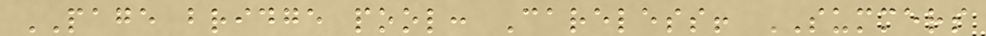PAGE bridge pool: Careless! SUMMERS
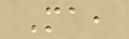Ma,
